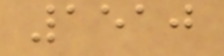1510
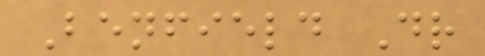Benfield Dr
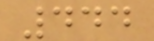444
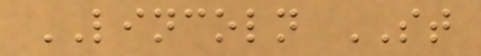LINCOLN ST
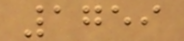1759
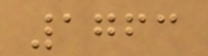1763
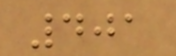401
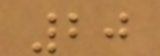20
